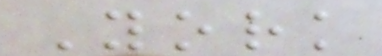York
